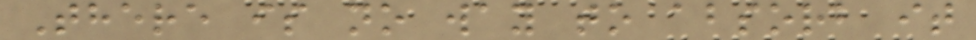There is no way to absorb it
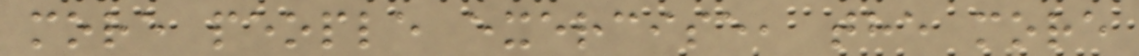more people exercise, the more
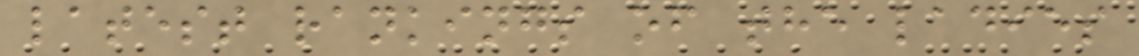latest rankings of the ladies
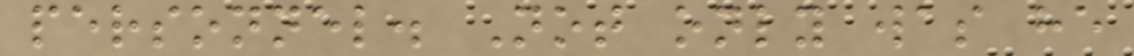personnel. Not only was he
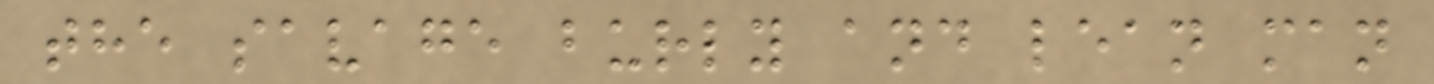the savage burly and lean man
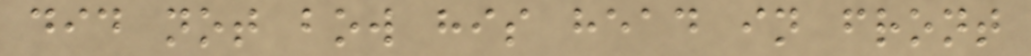did not bow his head in front
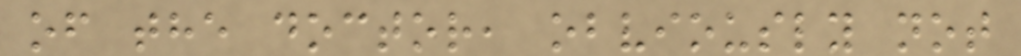of the doctor, obviously not
